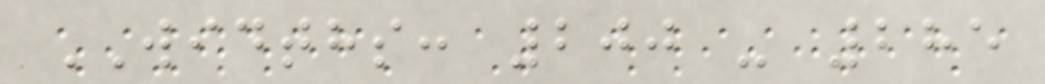WIDTHS: 200 - 285
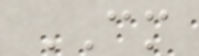CM
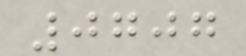0707
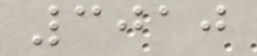3010
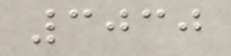3030
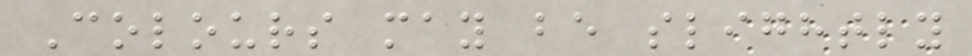Colours may be slightly
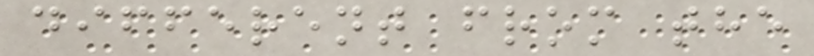different from the
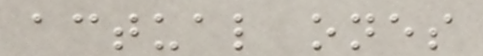actual ones
